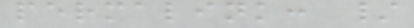permalink: /
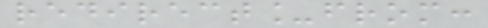redirect_from:
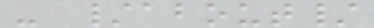- /about/
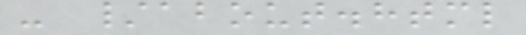- /about.html
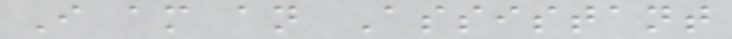I am an Assistant
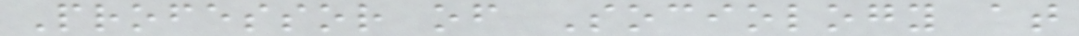Professor of Sociology at
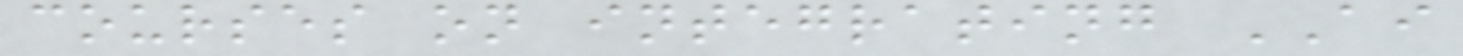courses on integrating AI
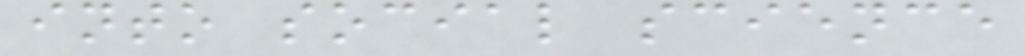into social science
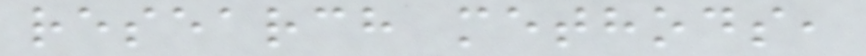research methods,
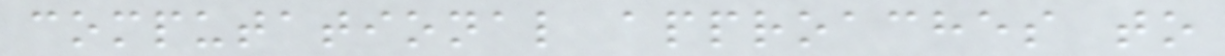computational approaches to
